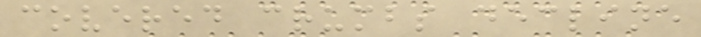covered crumbs decline
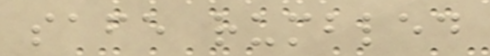safe rumbled
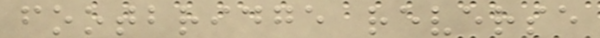footbridge reverse
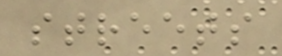streets
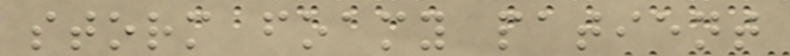storm foamy patient
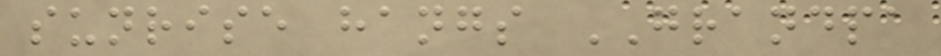sunrise hangs GRANDPA
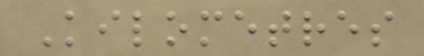Kilometres
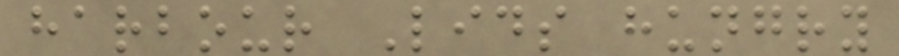harbour Lids hungry
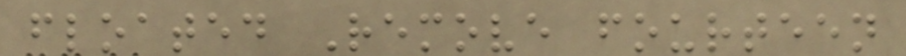floated Remove fourteen
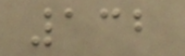132
